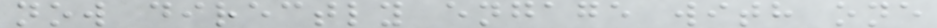now directly engage with one
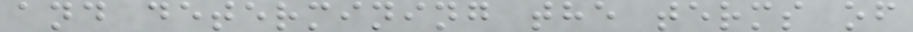and determining the terms of
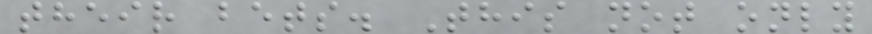their bets. This not only
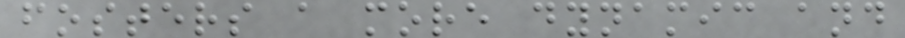fosters a more dynamic and
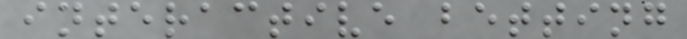interactive betting
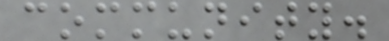community.
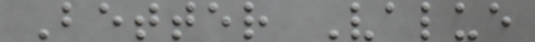Better Value
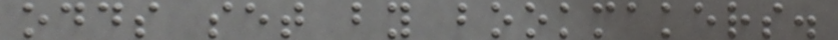odds set by bookmakers.
